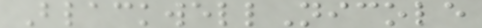BlackwellNicole
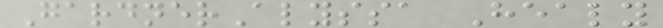GardnerAlyssa Healy
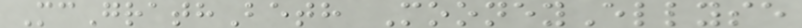McGrathBeth MooneyEllyse
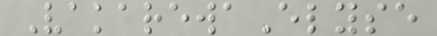VakarewaElyse
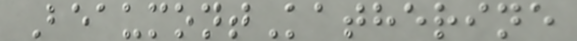BeaumontKatherine
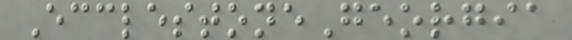EcclestoneGeorgia
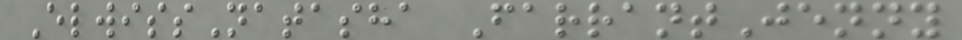ElwissNatasha FarrantJenny
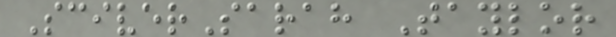SciverSarah Taylor
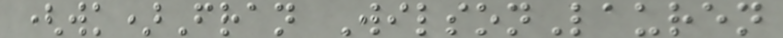(wk)Fran WilsonLauren
